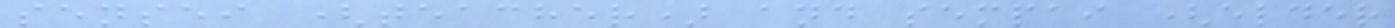sensei (teacher) and sempai (elder
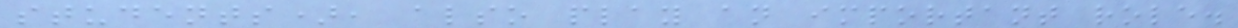students), also play an important role.
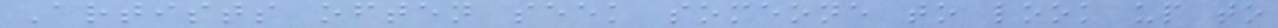Artists often seek someone to look up to
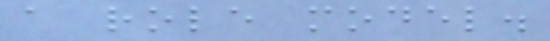a role model.
